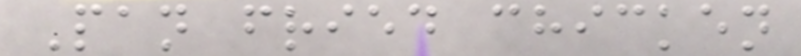Pan fried chicken
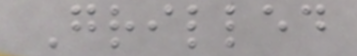Grilled
